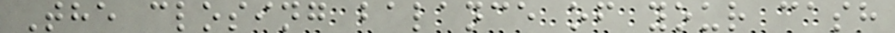The closing balance of your cash
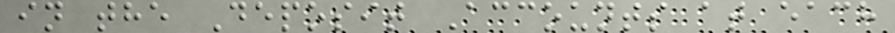in the Deposit Accounts at each
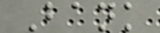Bank
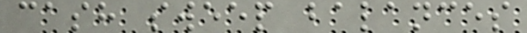cash sweep balances
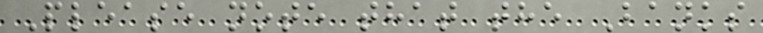Please note that the Banks
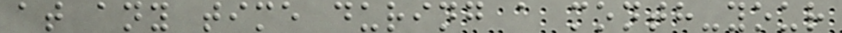at any time during a month-your
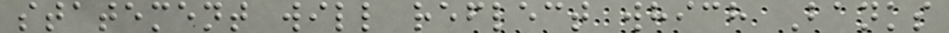statement will reflect which Banks
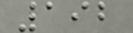192
